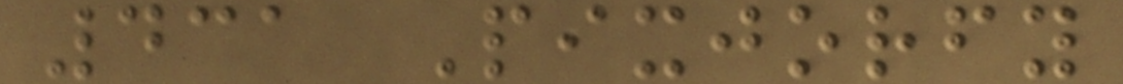431 Pixjorfy
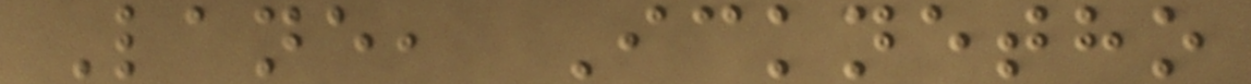Lane, Icknetho
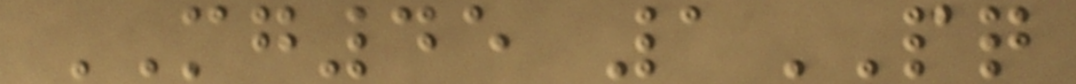MG45 1PQ
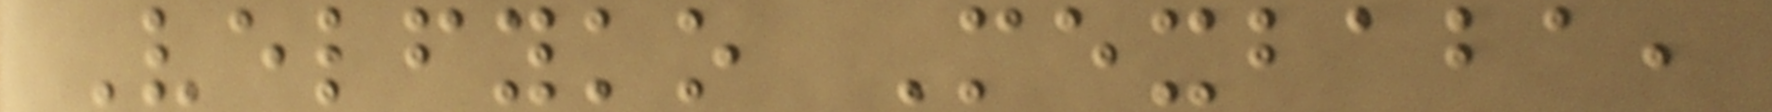Velfyko Mexbaba,
